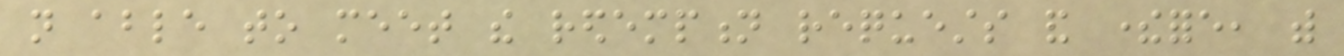not able to meet the redemption requests and therefore, with
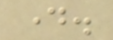day.
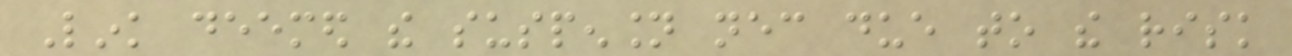Link deemed the suspension necessary due to the risk
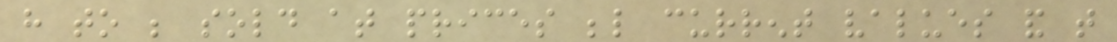have to be sold at prices below current values and that
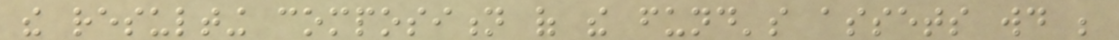the resulting composition of the fund's assets would be
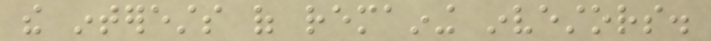the interests of remaining investors.
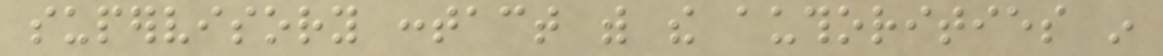supervisory contact with the authorities in
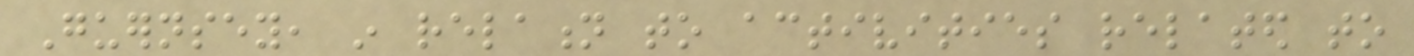Guernsey, in relation to activities related to
